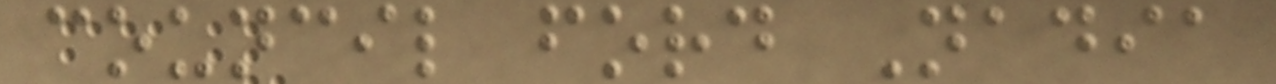council ford Nadia
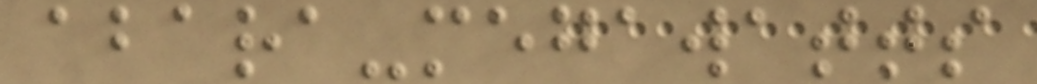abara-megawatts
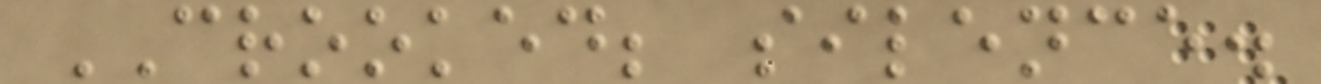CROOKED; silence.
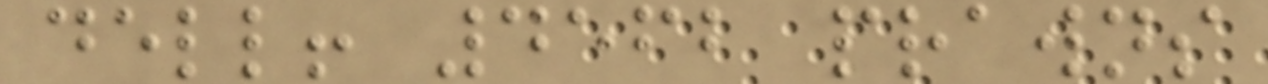dell! 4562 prawns
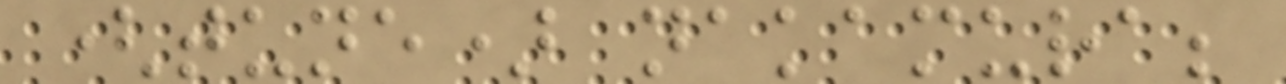(tune) nakamura;
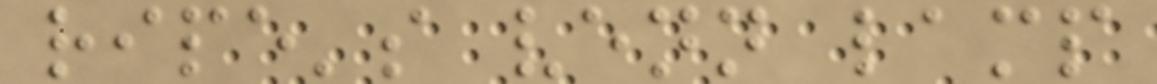ripe's venn lamp
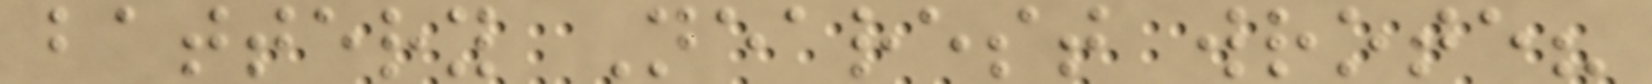battery Nearest wrote?
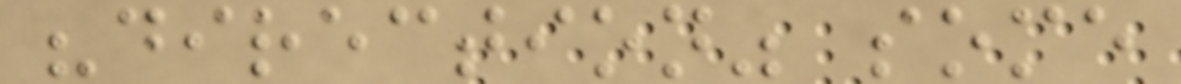"direction" some
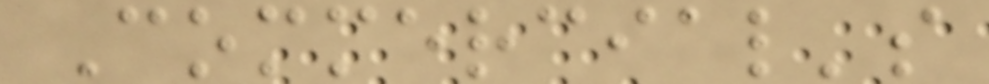Commercial's
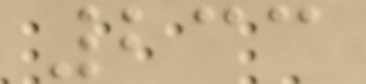233
